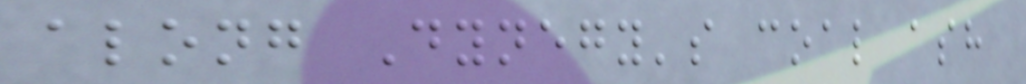along Dynegy's coal ash
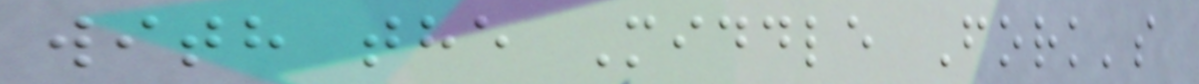with the Middle Fork's
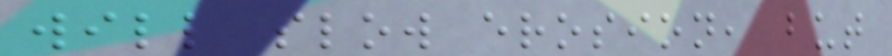will slow erosion, but
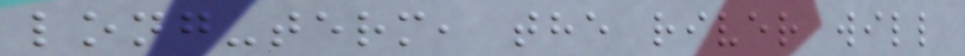long-term, the river will
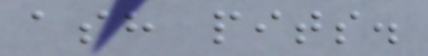ash pits.
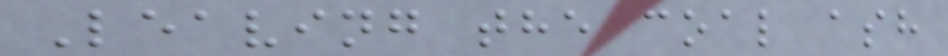Leaving the coal ash
